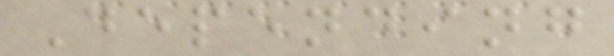Depending
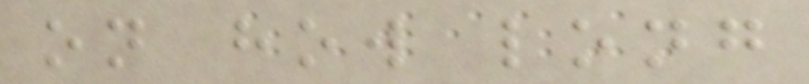on how long
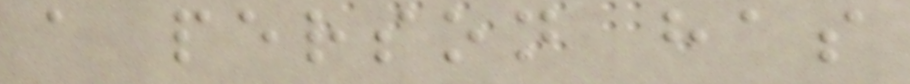a person has
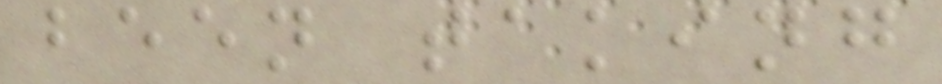been taking
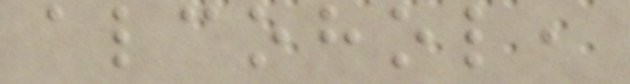alcohol,
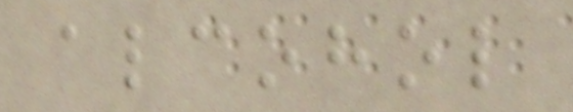alcohol
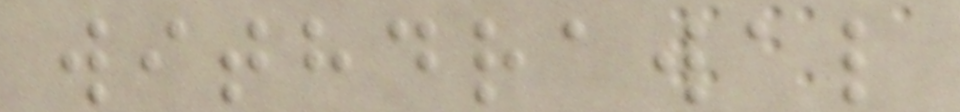withdrawal
